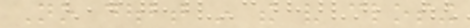No doubt in the very closing
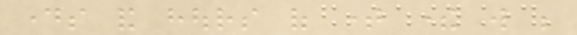days and hours of time there will be
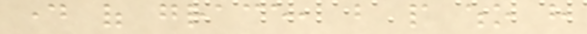day of grace, but people who have
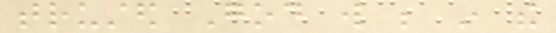trusted God will be in the
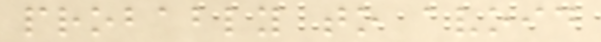probably to avoid
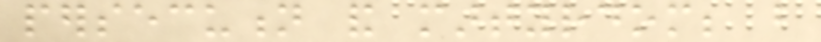persecution and martyrdom; but
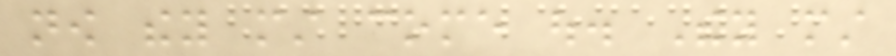now they must come out. They must
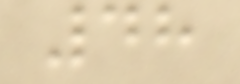48
